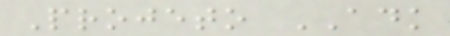Projeto ADK
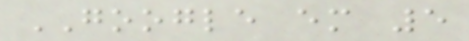GOOGLE em 5
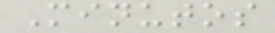Minutos
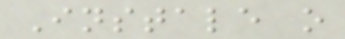Instale o
